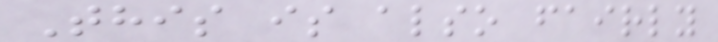This is also fairly
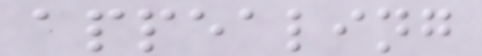appealing
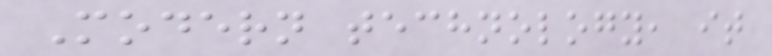Modern technology, it
